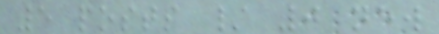5 posts / 0 new
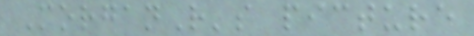MorganR's picture
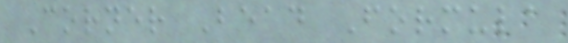Corner Bead Formula
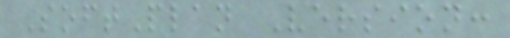SoftPlan Version:
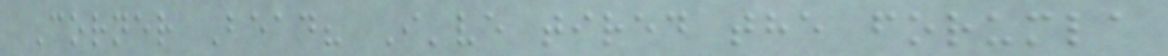Corner Bead? I've tired the forumla
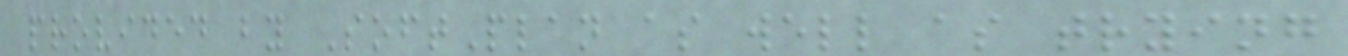provided by SoftPlan as well as trying
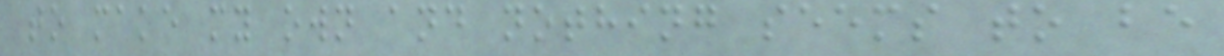to make my own and nothing seems to be
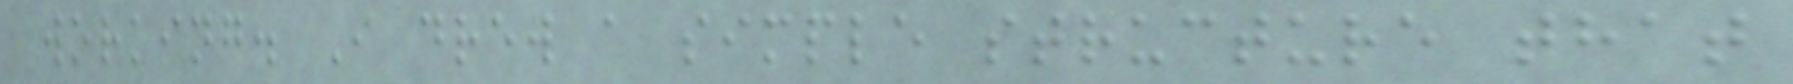working. I drew a simple structure that
